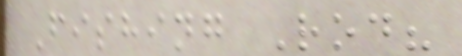Fishing Rod?
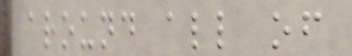around all of
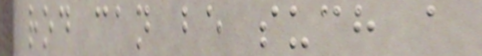rod can be such a
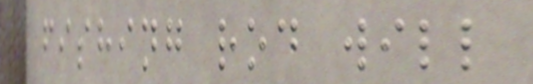fishing rod will
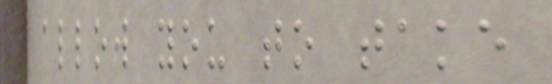allow you to take
